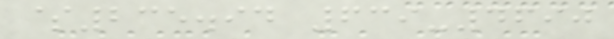$235.94 639-4690
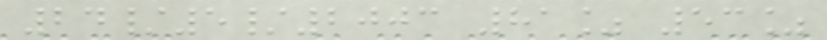24/5/2003 81% 53%
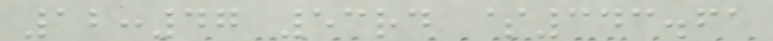12:47 53rd $343.61
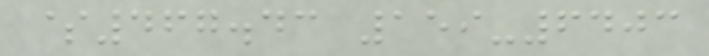$467.43 159-6403
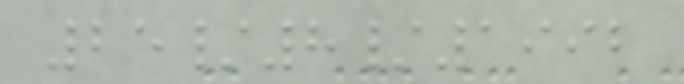25/8/1992
